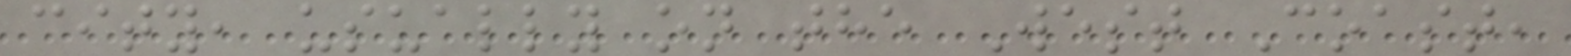city, usually on the West Coast,
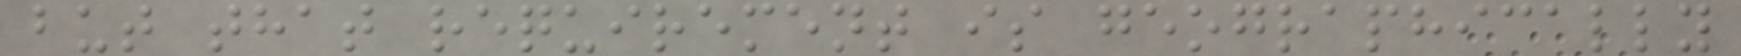but that requirement is geographically
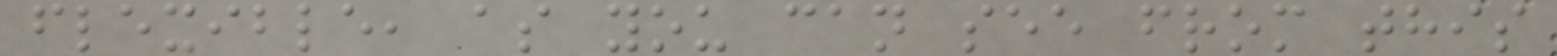flexible, as you can see from this
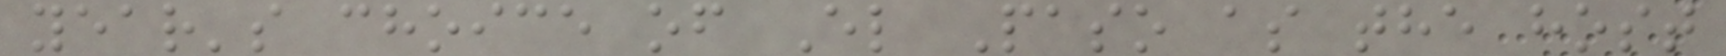year's choice of El Paso as the host
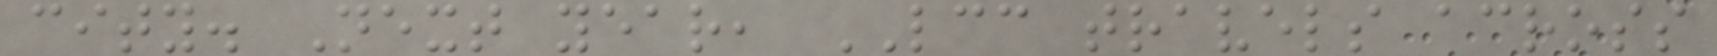city. Next year, LCC travels across
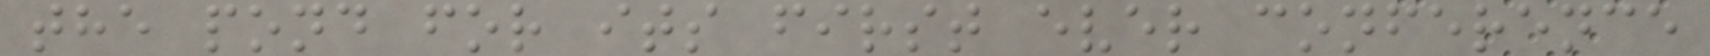the pond for its first ever conference
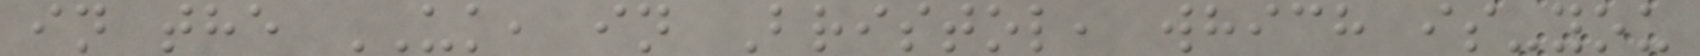in the UK, in Bristol, which is-you
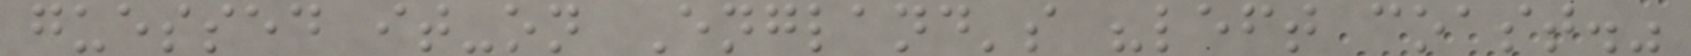guessed it-on England's "left coast."
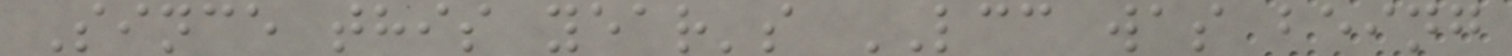Since this year's LCC was being
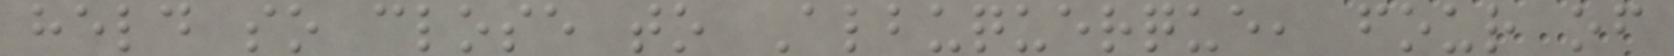held so close to Albuquerque, four of
